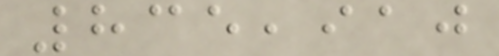835,910
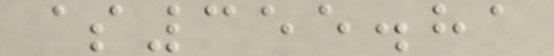$355.81
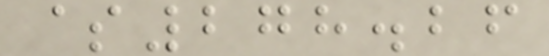$278.26
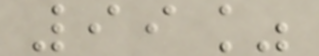99%
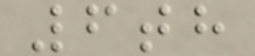6th
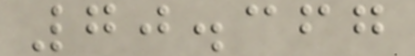70.367
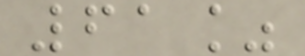61%
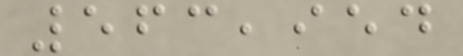563,954
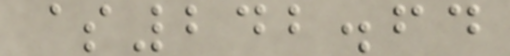$242.64
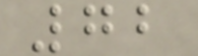72
